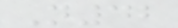N42
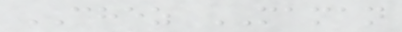CHEZ MAMAN
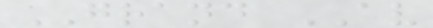GRAND AV
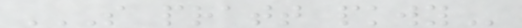S PRATT PKWY
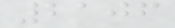2106
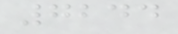7244
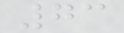73
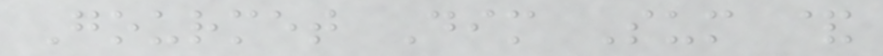Gourmet Dim Sum &
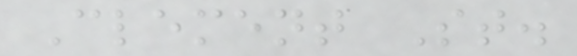Clement St.
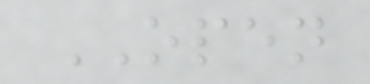OPEN
